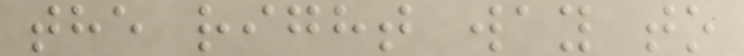the right way to
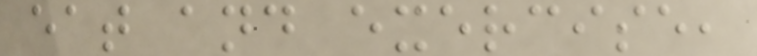eat and exercise,
